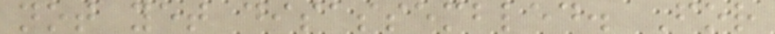not yet disassembled. For
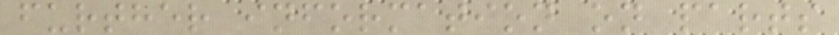further information on parts
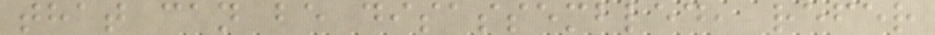that can be disassembled, refer
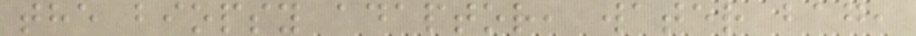the biopsy adaptor, water bag,
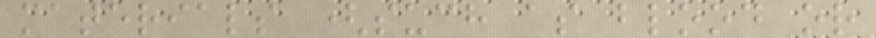materials (such as blood or
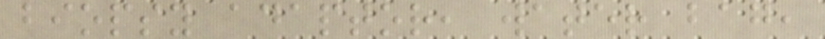biopsy adaptor, water bag,
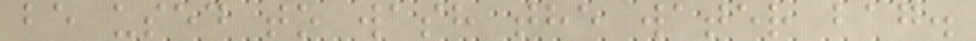be used to wash the water bag.
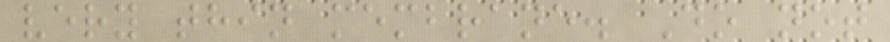very thin membrane. Do not
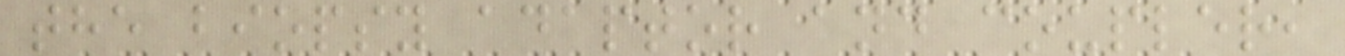the biopsy adaptor and coupler,
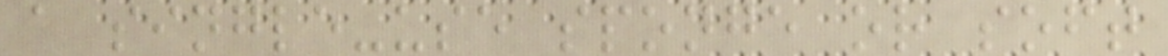a single-use sponge or soft
